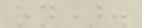on).
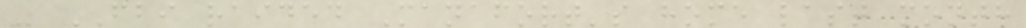- FBI raided Manafort's home last month
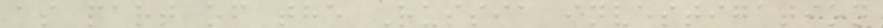as part of the Russia investigation
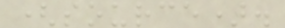(source).
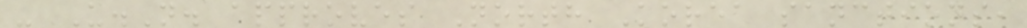- U.N. approves North Korea sanctions,
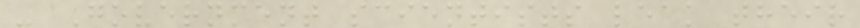- Government scientists leak their
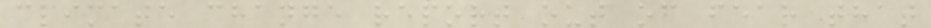climate change report out of fear that
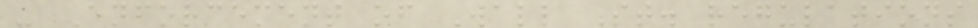- Enforcement of Wall St. regulations
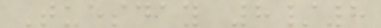Tuesday 8/8
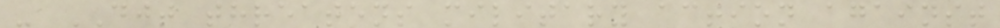- DJT threatens military action against
